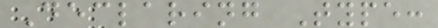Declaring Type:
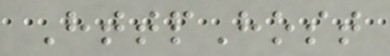HttpHost
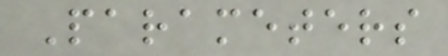Parameters
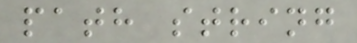path string
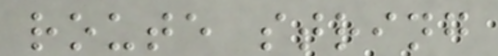route string
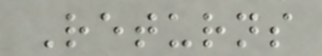Returns
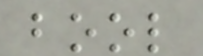bool
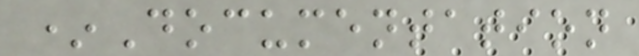*Documentation
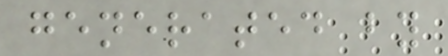generated by
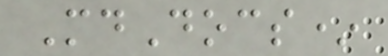MdDocs*
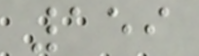159
